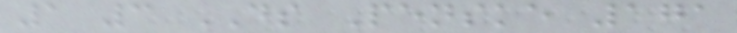1 3 DS Penske 171
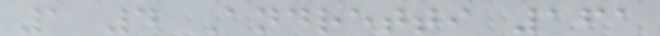1 4 Andretti 161
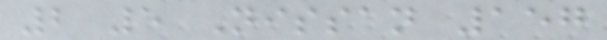2 5 Nissan 157
